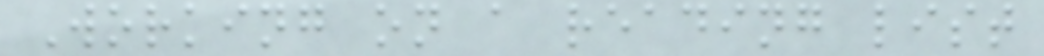Working on a reading list
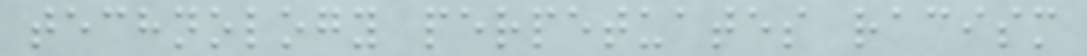technology perpetuates racism
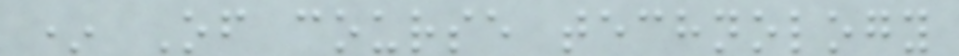* Of course technology
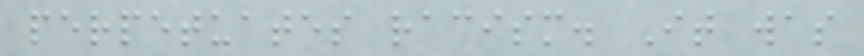perpetuates racism. It was
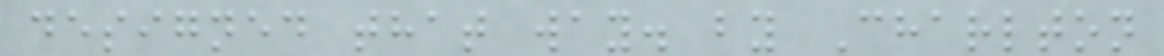designed that way. by Charlton
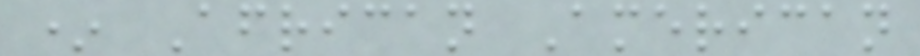* African American
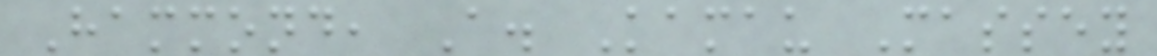Hammond, A. Kamau Massey
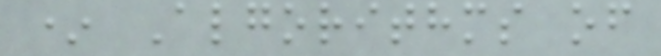* Algorithms of
